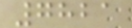7821
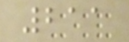211
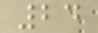24
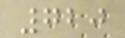720
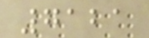7121
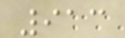913
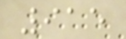915
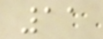11
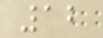12
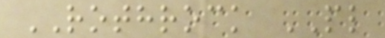ROTHROCK PL
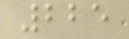225
